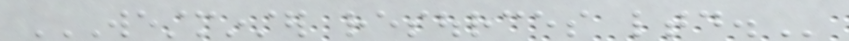WESTMINSTER RESOURCES LTD.
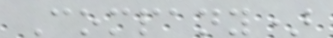Company)
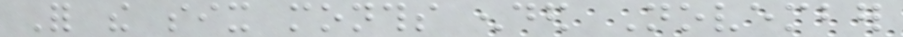For the six months ended November
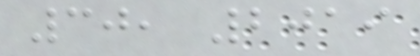30, 2019
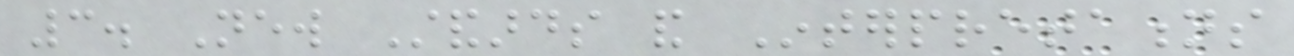3. New Standards and Interpretations
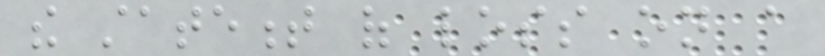the statement of loss on a
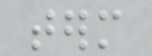term
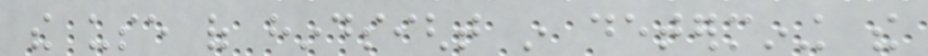the use of hindsight in determining the
